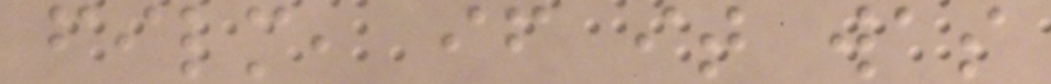film, if it was
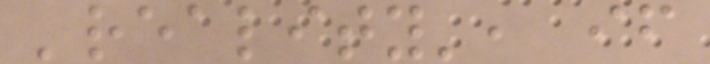'reality', if
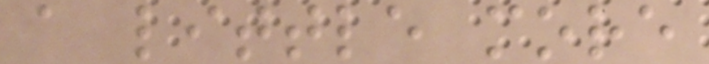a little more
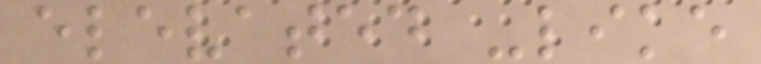elevated -like
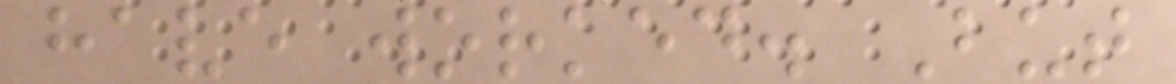have worked. But
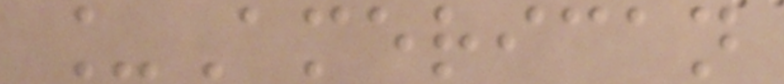_American
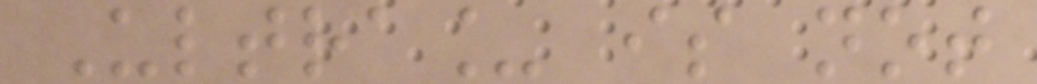Ultra_ is not
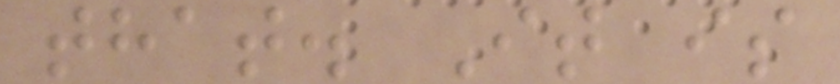that. It is
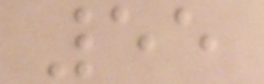55
